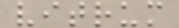vitrum
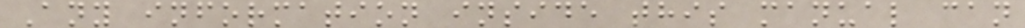Any information inside this manual can
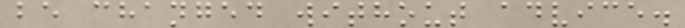be changed without advice.
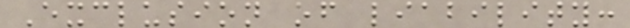Exclusion of liability:
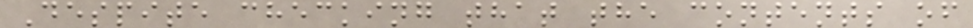Despite checking that the contents of
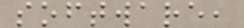software,
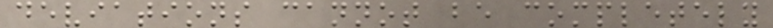deviations cannot be completely
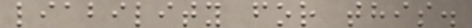liability for this.
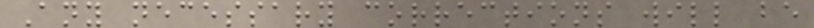Any necessary corrections will be
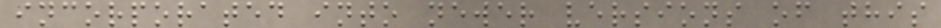incorporated into newer versions of this
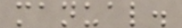manual.
